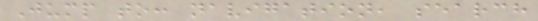Jump to: navigation, search
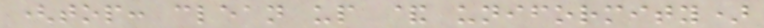(top: clean up & uniformity)
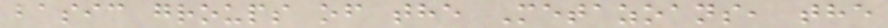basic groups of the Metazoans, the
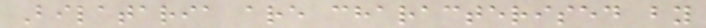Bilataria are characterised by
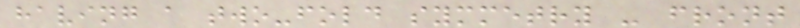having a two-fold symmetry - front
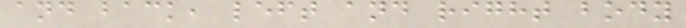and back, left and right body
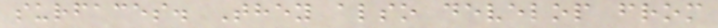surfaces. They also develop from
